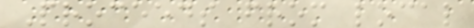Proceeds from local
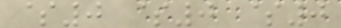$0 $0 $0
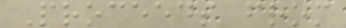Proceeds from
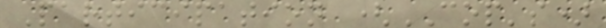Participation (COP's)
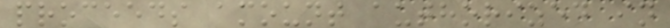proceeds amount authorized in
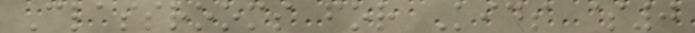Classrooms for Kids $0
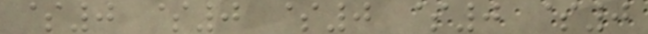$0 $0 $0 $0 $0
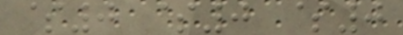$0 $0 $0
